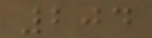204
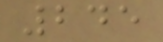245
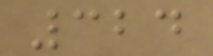324
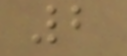2
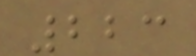223
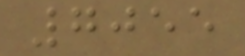7055
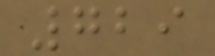729
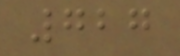727
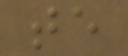te
